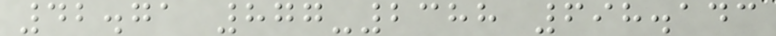42.71 877-2388 698.143
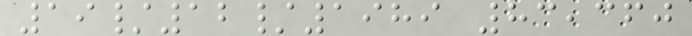19/12/1989 83,360
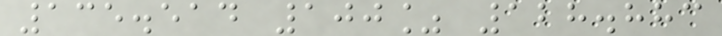135.514 100% 128.883
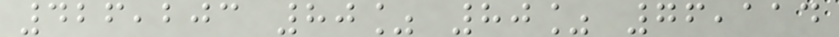426,203 80% 80% 76,114
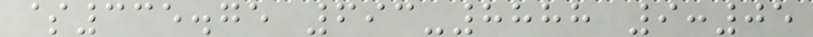$335.75 693-8888 9:05
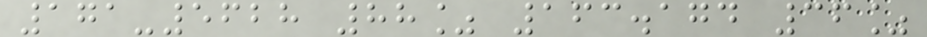171-5628 88% 163.174 36%
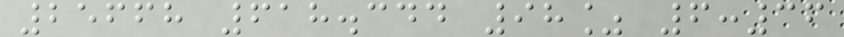25668 618.344 98% 6:36
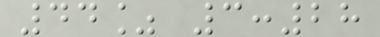44% 3:28
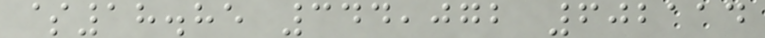$18.85 344,072 602114
